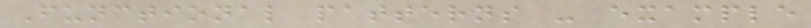Functional patterns - example
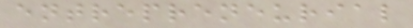entrepreneurial
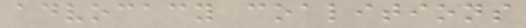advocacy coalitions
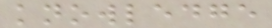knowledge
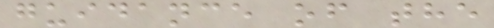guidance of the
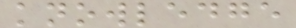knowledge
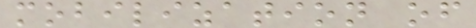mobilization of
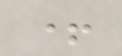+
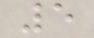5
